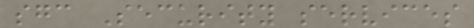sgc Security services
